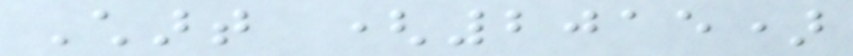Chart (2015)
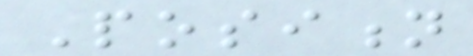Position
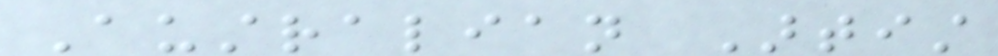Australian Artist
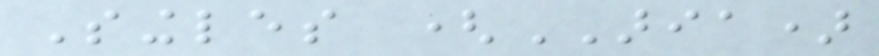Singles (ARIA)
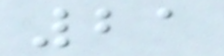21
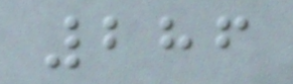286
